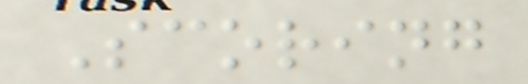Scoring
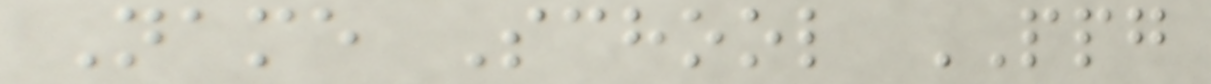Name School PPG
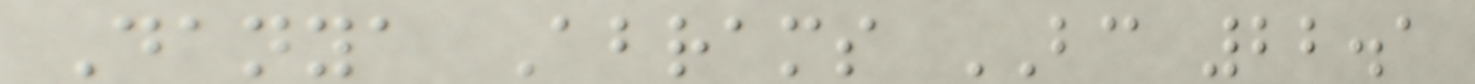Danya Abrams BC 22.1
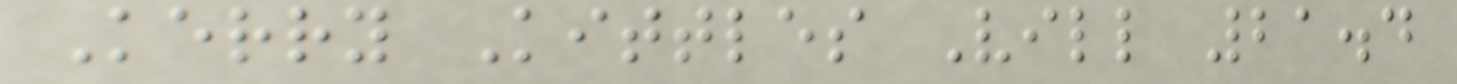Kerry Kittles Vill 21.4
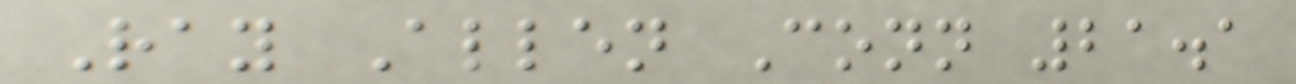Ray Allen Conn 21.1
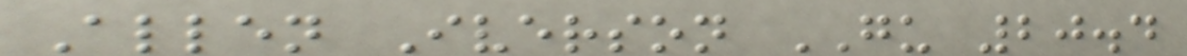Allen Iverson GU 20.4
